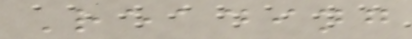Reading
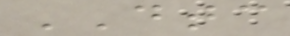DTC
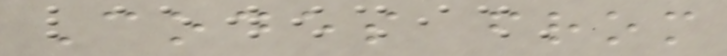Codes from
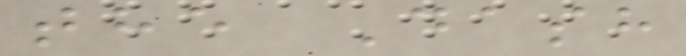the Dash
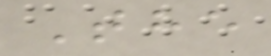The
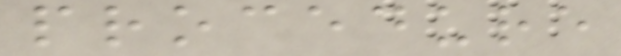procedure
